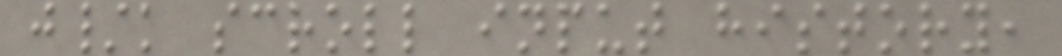j/k scroll input history,
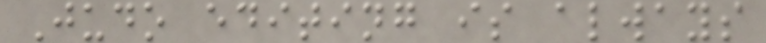Judo editing is always
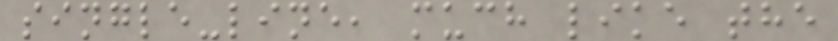single-line, much like the
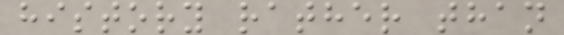history rather than
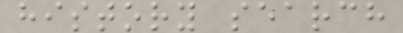history search
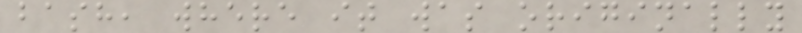bash, where it was originally
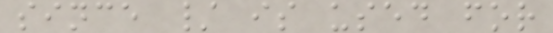since / is used for
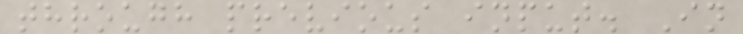through previous input. In
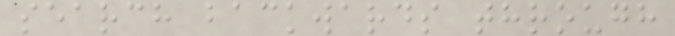search backwards through
